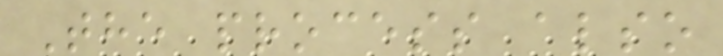The process also
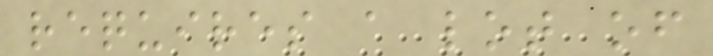requires a lot of
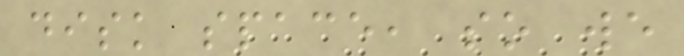disk space, so we
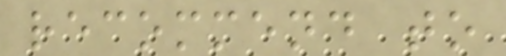recommend to
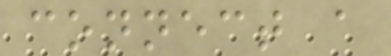connect a
